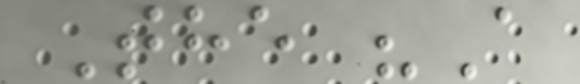The "A
